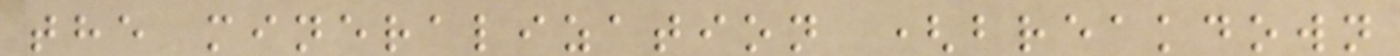the mineralization (breakdown
